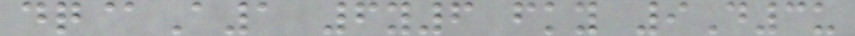dq@A1 6y6 fky 9D3u
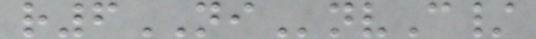r6NInvC/
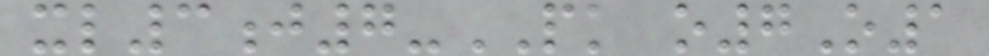xl3j7-PK o7O1
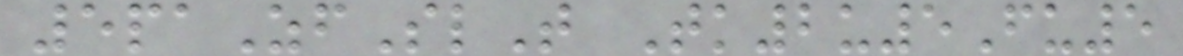5paZfSlT Tk2u5Fu5
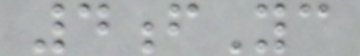4fYc
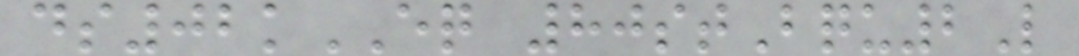ds02kEQ 80stBqu2L
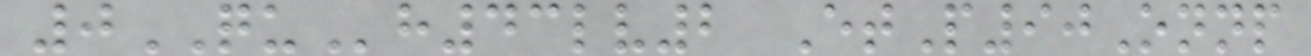0QUh43lv2 EtP90Onnp
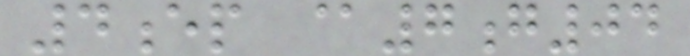4ep @7g04
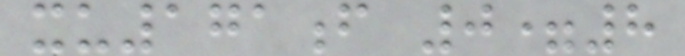xu171f 0=8
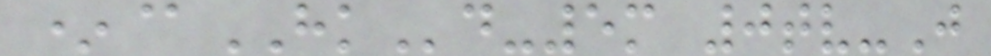*@HKd-5m 0tv-J
